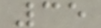35
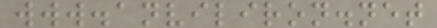www.anviliron.net
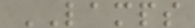LAMPS
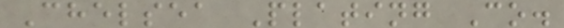Chelsea Plating Co.
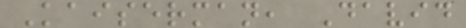Kaiserman, David
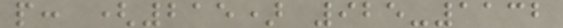p: (215) 925-1132
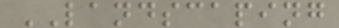LANDSCAPING
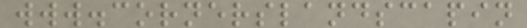www.cornerslandscapin
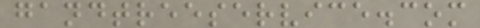gandtreeservice.com
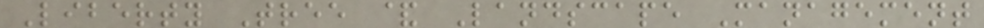Liberty Tree & Landscape Management
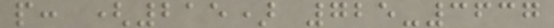p: (215) 725-3637
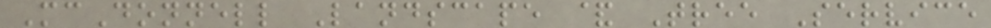McDonnell Landscape & Tree Service
